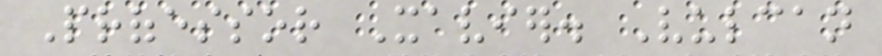Professor Xavier. Vulcan
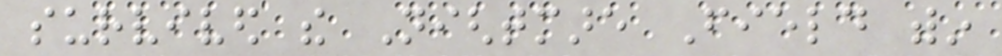survived the Nightmare Field within
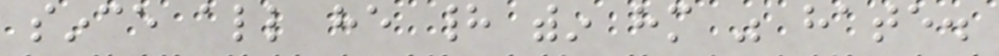since all he had within him was hate.
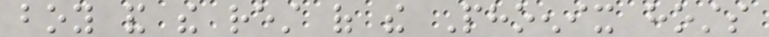boy and the rest of the Phoenix hosts
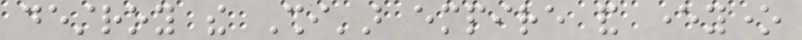destroy the Shi'ar empire and everyone
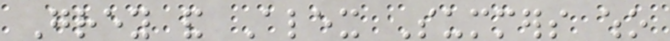Grey and Alex Summers who
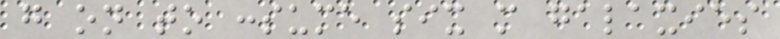go on to consume six more galaxies
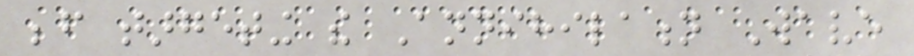before targeting the Annihilation Wave
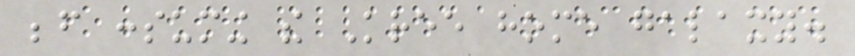before consuming the Kree home galaxy.
